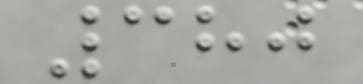380
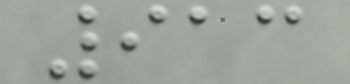913
